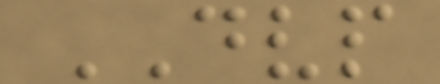DVP
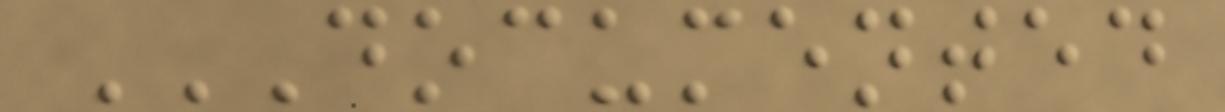DOCUMENTED
